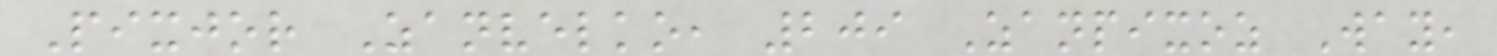Pixjor Zanvelko, 209 Zanpixoz Way,
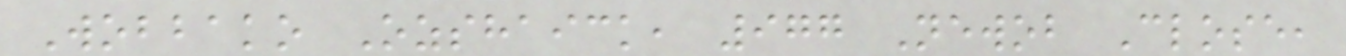Wobbako Ozshaick, 977 Newob Close,
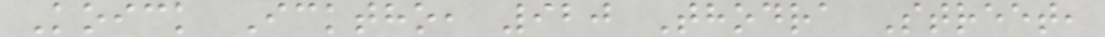Koick Icktho, 920 Thodra Street,
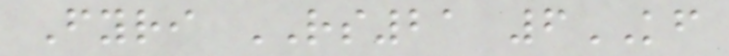Fyri RS21 6KF
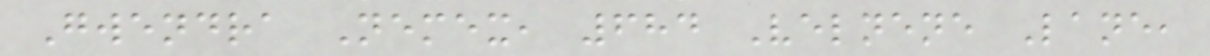Gwendra Nemex, 684 Velnene Lane,
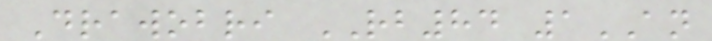Drawobri RB84 1AN
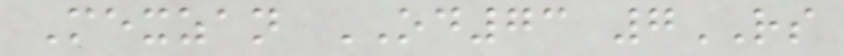Mexzan OD73 7RS
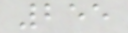255
